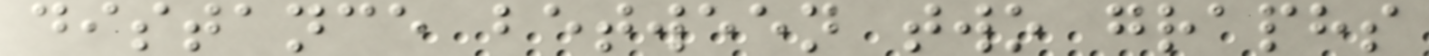distance between two graphs
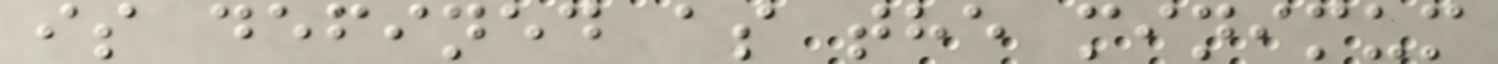is defined as the minimum
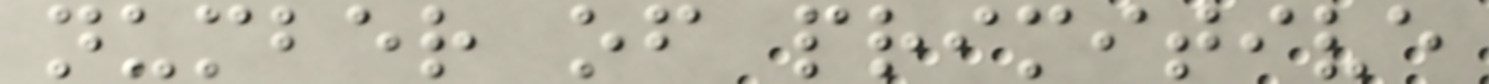number of primitive
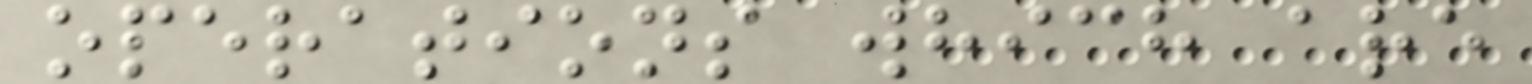operations which are
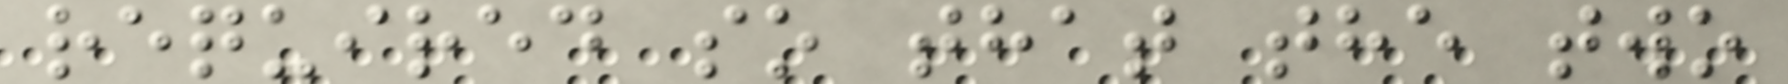required so that the two
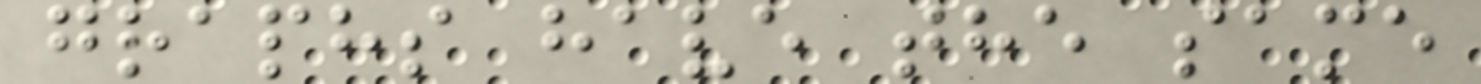graphs have the same
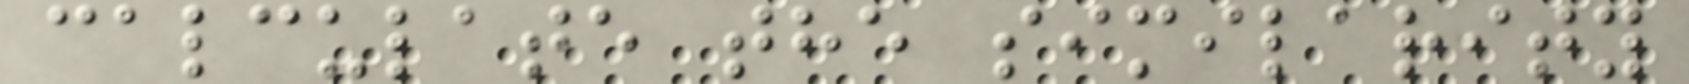calculate the similarity
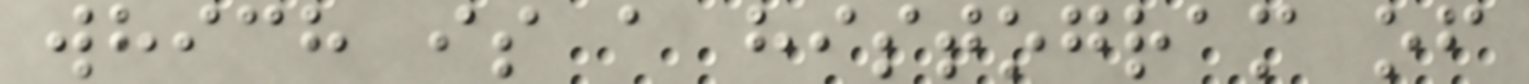which is a histogram of
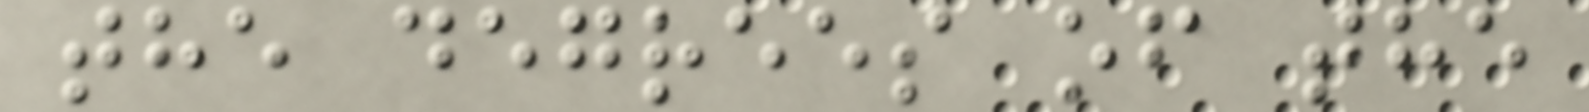the degrees of the
